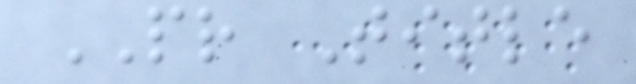PR Title
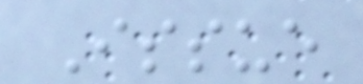Issue
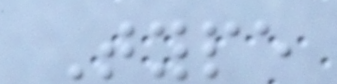Type
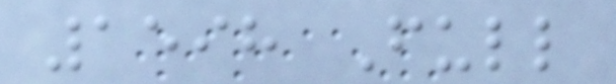1598 Full
